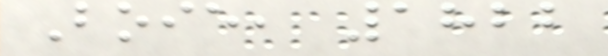Boie, 1822
